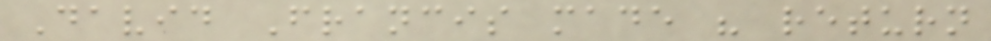David Francis made his return
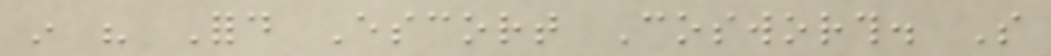in his Ford Escort Cosworth. So
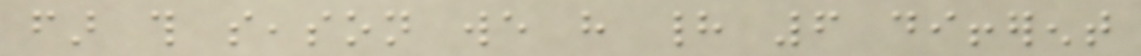far this season we have had 6 different
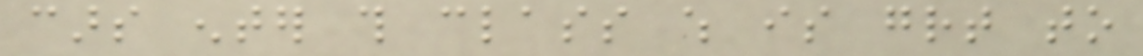cars enter this class which is great to
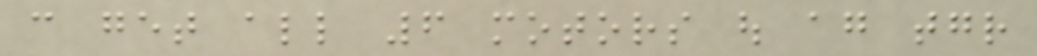can get all 6 motors out again together
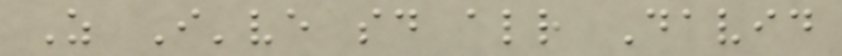As I've said already David
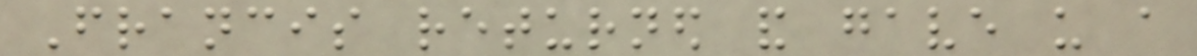Francis returned and gave us a
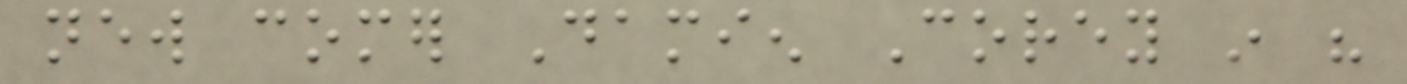new comer Damien Corey in his
